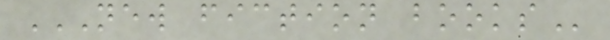NEW FICTION BOOKS
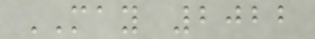MAY 2022
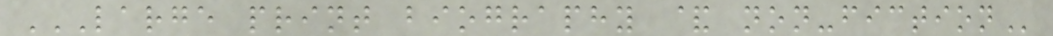LARGE PRINT BIOGRAPHY & NON-FICTION
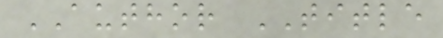AUTHOR TITLE
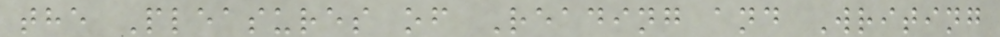the Pleasures of Reading and Writing
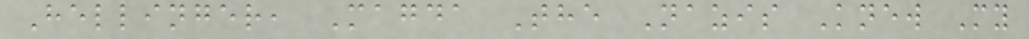Hellinger, Magda The Nazis Knew My
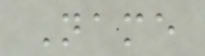Name
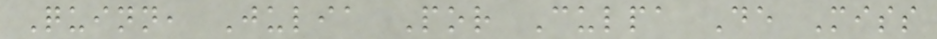Quinn, Julia Por Culpa De Miss
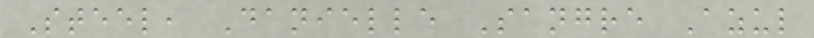Steel, Danielle Sangre Azul
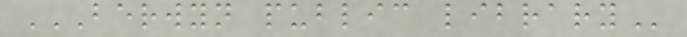BERWYN PUBLIC LIBRARY
